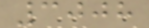3008
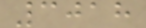3018
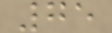75
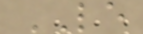LE
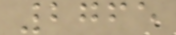2765
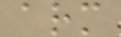arm
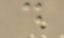d
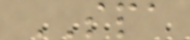SPA
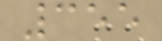355
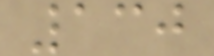130
